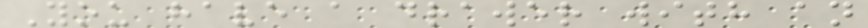You have a drawer with an
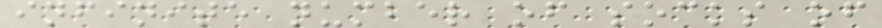infinite number of socks of
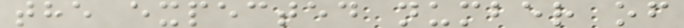the expected number of
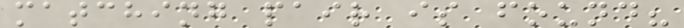matching pair is found?
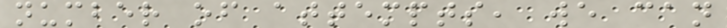number of attempts, we can
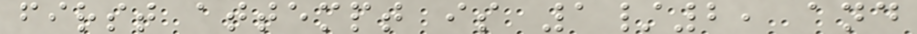first attempt is 1/2, and
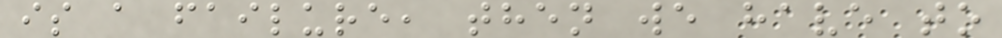is a failure, then we have to
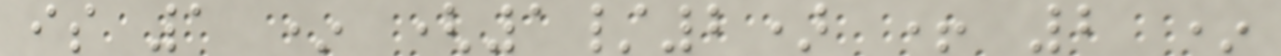is 1 * (1/2) + 2 *
